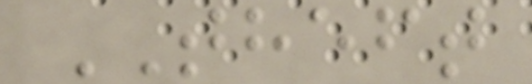THEFT
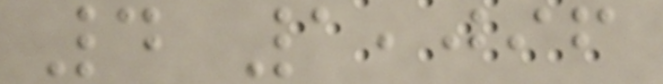4 1,096
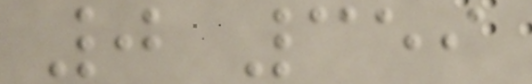0 359
